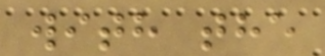with the
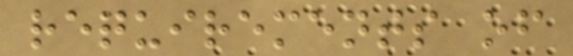requirements of
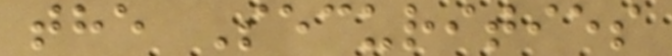the Securities
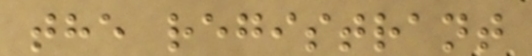the registrant
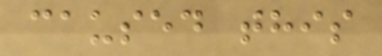caused this
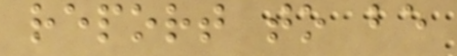report to be
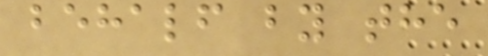behalf by the
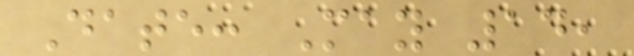Date: May 14,
